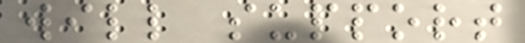will support
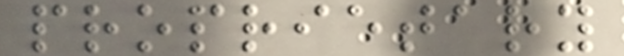proprietary
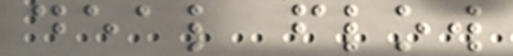deal flow
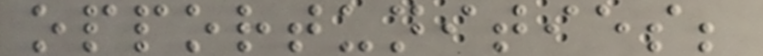opportunities;
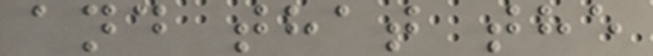and that the
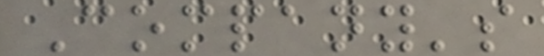Company's
